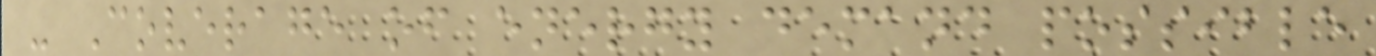- Coverage of energy demand possible
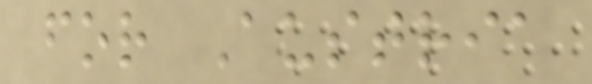for Austria
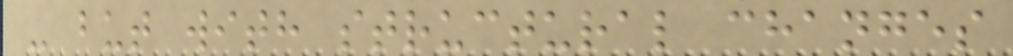- but with structural changes
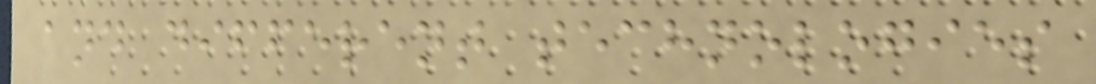and different technologies
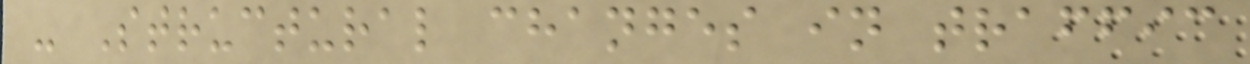- Structural changes in traffic
